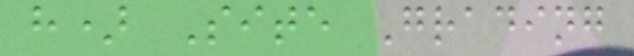h) Site Grading
